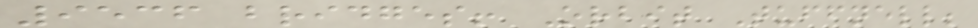9536 bridges! Orbit Tuffnell;
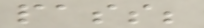pass;
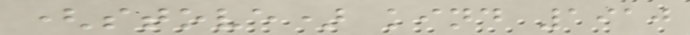(stove) kind 1910
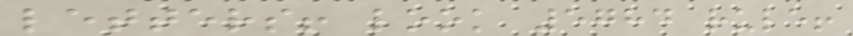letters! look 5784 rule!
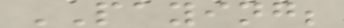PAYING;
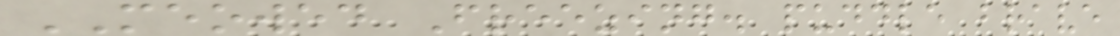MEOWED Freezing. puddle brave
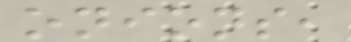onions,
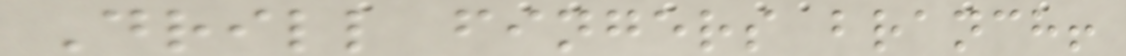Drill fingers branch!
